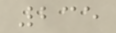235
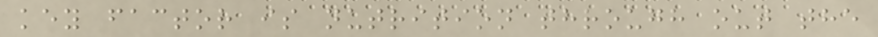key factor is nutrition through out the
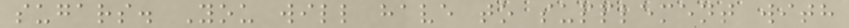sugars. You will have to supplement with
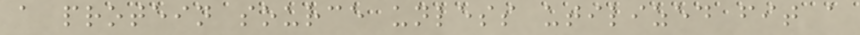a protein source unless utilized fit a
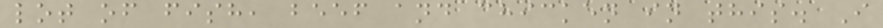lot of fish, beef and chicken in this. I
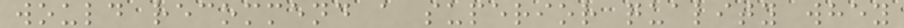would recommend a superior quality whey
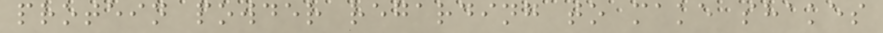protein powder regarding to make shakes
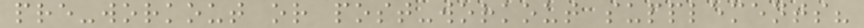pre-workout or post-workout supplements?
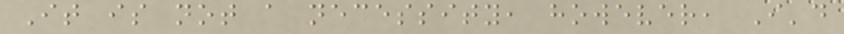It is not a necessity, however, I'd
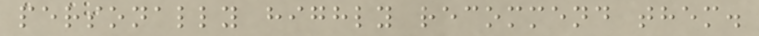personally highly recommend them.
